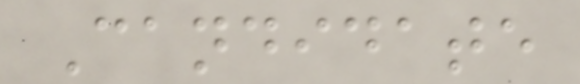Candidate
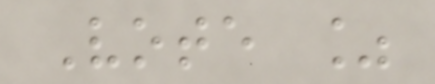Vote %
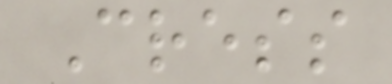Cress
